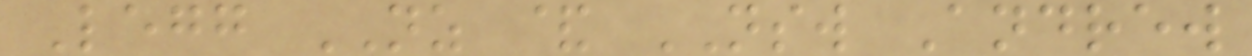Legg NZ & NSW Andrew
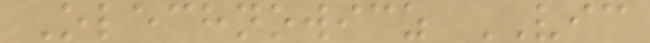Olechnowicz VIC
